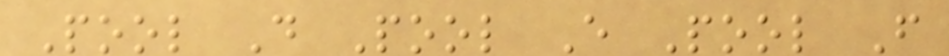Pool D Pool E Pool F
